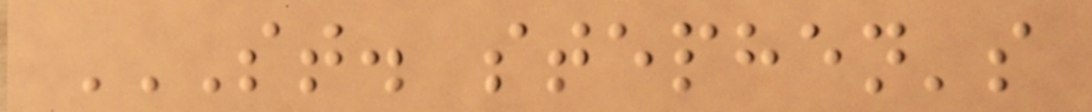ST. STEPHEN'S
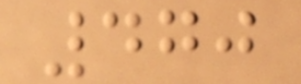470
